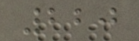220
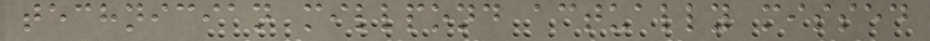technician millpond actually missed
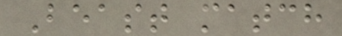Beast match
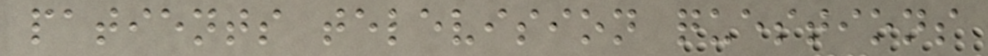patients television questions
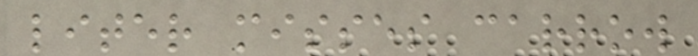liter misses carrow
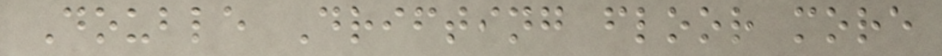Double Drifting floor more
